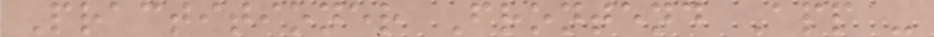Practitioner Frontend App -
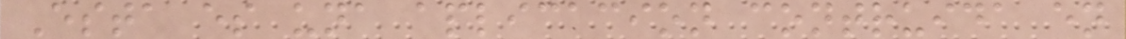Esta es una aplicacion contruida en
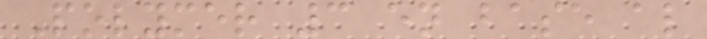Polymer 3 en base al
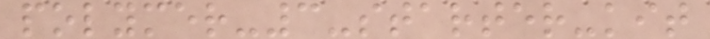polymer-3-starter-kit
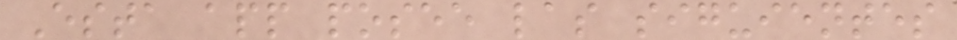Esta app posee las siguientes
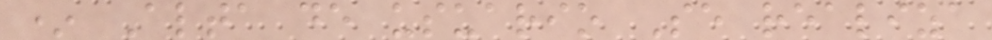* Alta de usuario Se realiza
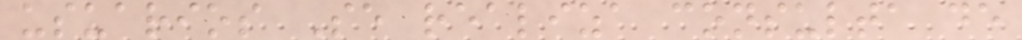usuarios Se realiza consulta de
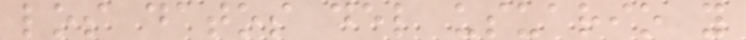los datos del usuario y
